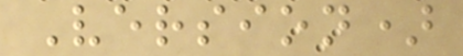Version)
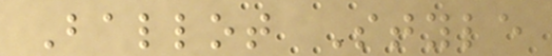Ballot Style
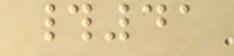#41
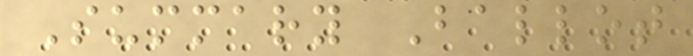Summary Ballot
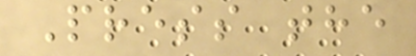Press the
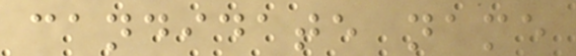candidate name
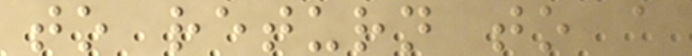to return to a
